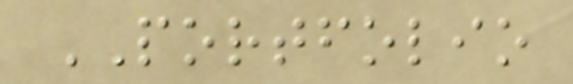PORTFOLIO
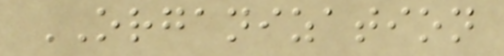ORGANIZATION
